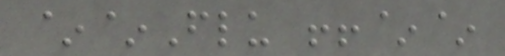~~Flu !!~~
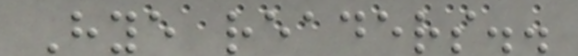Hye readers..
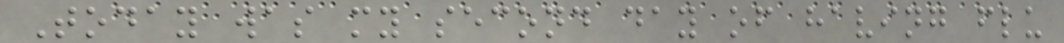Today was my second day of having flu
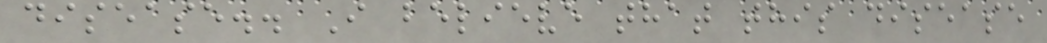disease.. I believe that this disease
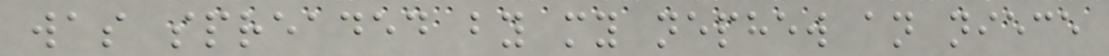was spreaded by my nephew an niece
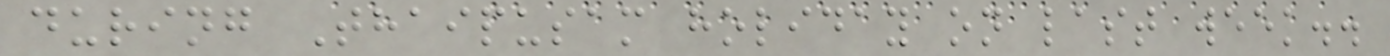during Thaipusam holiday on last week..
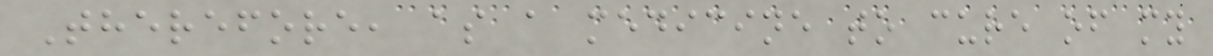Therefore, as a medicine to cure of my
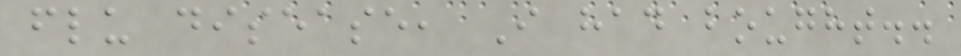flu disease, I had bought..
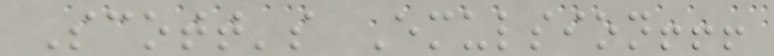Scott's Emulsion!!!
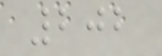202
